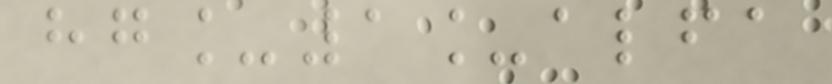hg_1_alfa
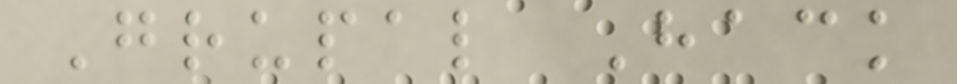Grupal Hack
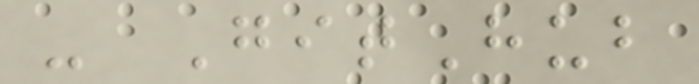- GitHub
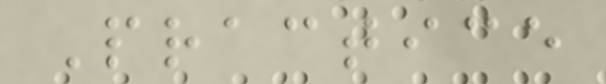Practice
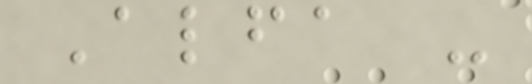Alfa -
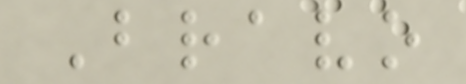Bravo
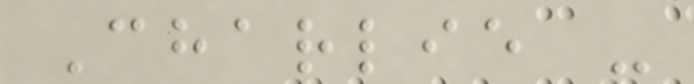Charlie -
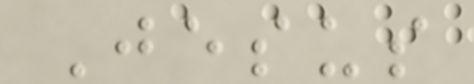Jesus
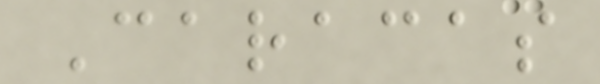Caracas
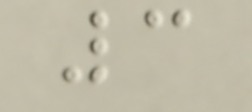3
